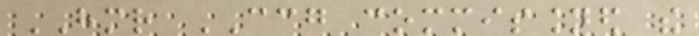HMR CCG commissioned the
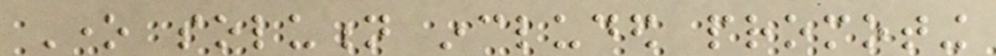One solution included promoting
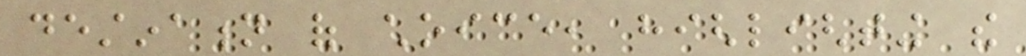destination of choice, highlighting the
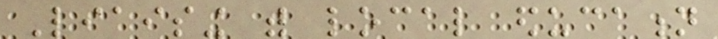Liaising with local education
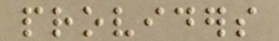providers
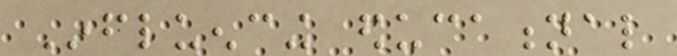Influencing educational
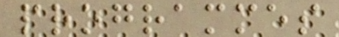programmes
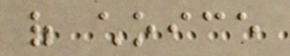of choice
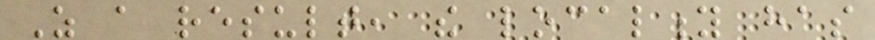As a result, the locality has
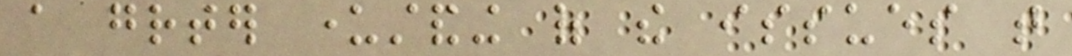a greater understanding of the issues that
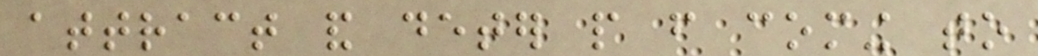attract and deter people from coming to
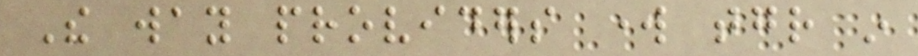The way providers work together in
